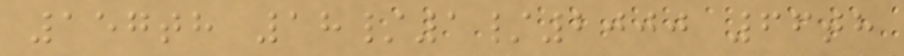157th 18/1/2000 66th
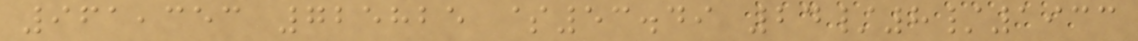961,353 725825 $53.49 24/8/1933
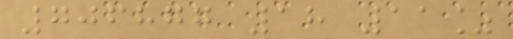706877 18 11%
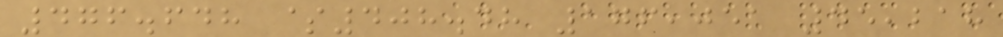476.648 $408.48 176,051 45,218
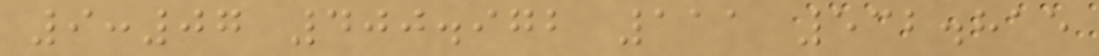9:07 400.972 111 532.815
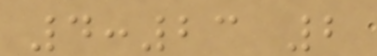4:23 2
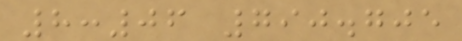8:06 790.705
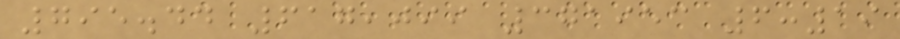795.44 617,099 371953 6:19
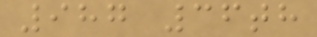987 36th
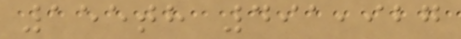155th 491,927
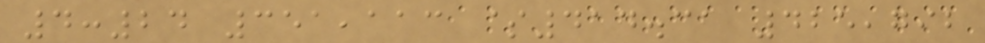4:24 351,113 $414.31 425,792
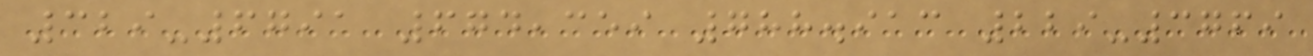329-6791 674,359 788.913 229-3769
